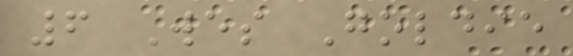6 Wes Goldie
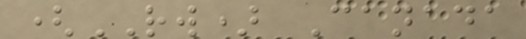(RW) Canada
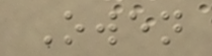Owen
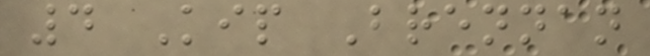4 Kip Brennan
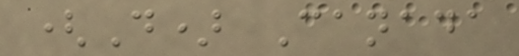(D) Canada
